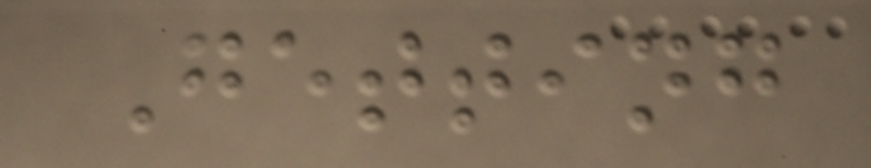Getting
